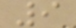9
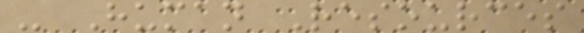- Human Resources
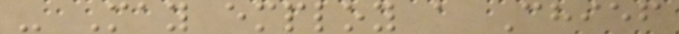- May employ a Chief
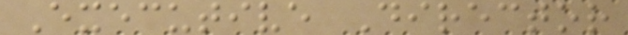Executive Director
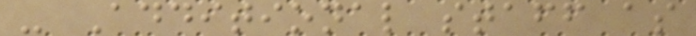- Additional staff as
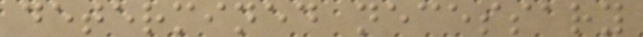determined necessary
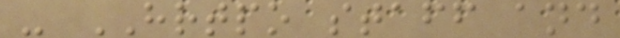- HRTPO staff and
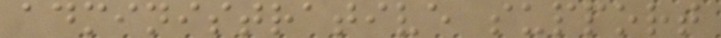administrative support
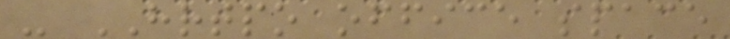- HRTPO office space
